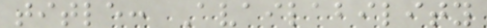title: Availability
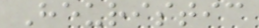Heuristic
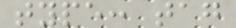type: tag
